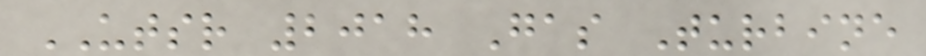UTSR 2018 Gas Turbine
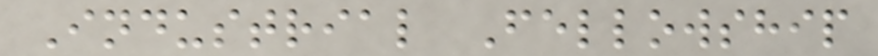Industrial Fellowship
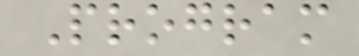Program
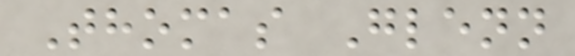Thomas Glenn
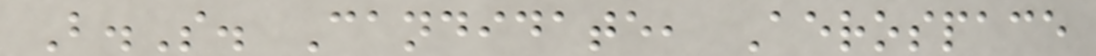B.S. Candidate, Aerospace
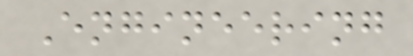Engineering
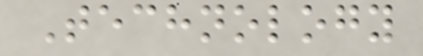Technology
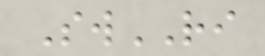SwRI
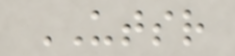UTSR
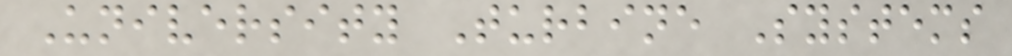University Turbine Systems
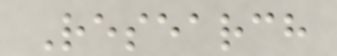Research
